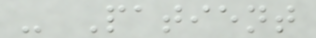- Patient
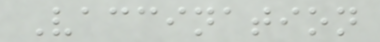Vaccination
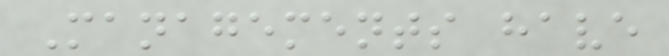Managements have
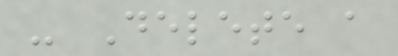- Delete a
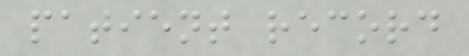patient record
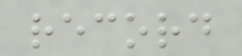record
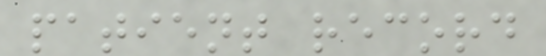patient record
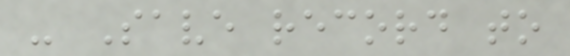- Save record to
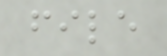file
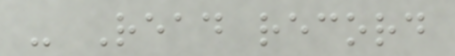- Read record
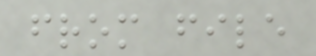from file
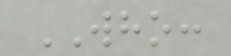WHO:
